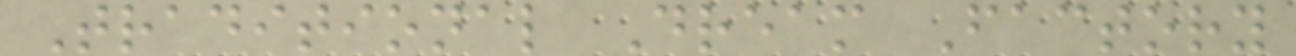Traditional Dream Factory
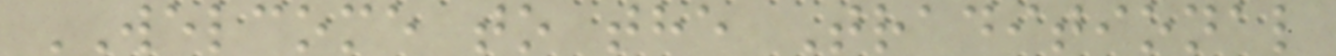WELCOME to the Traditional
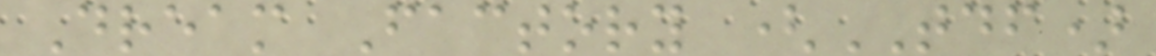Dream Factory (TDF)
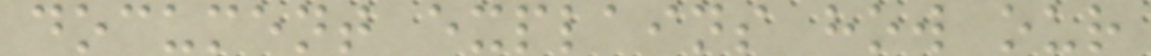document explains how our
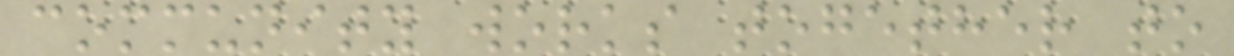community works together to
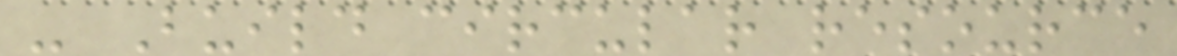- Build circular resource
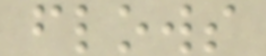flows
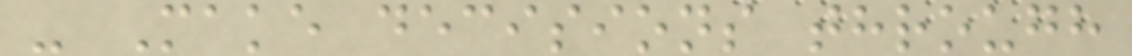- Make decisions through
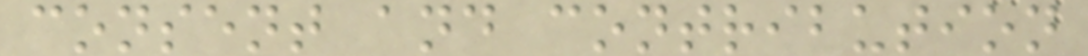consent and contribution
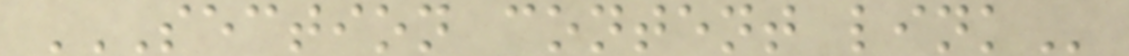SECTION CONTENT LINK
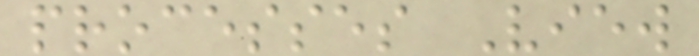processes View
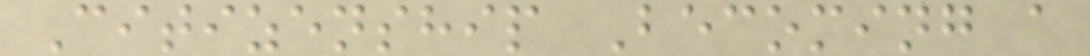Citizenship Becoming a
